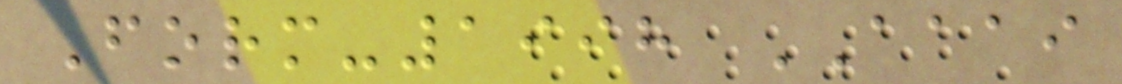Form-1998 AAAI
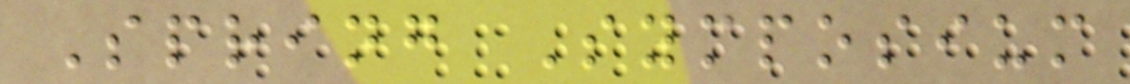Spring Symposium
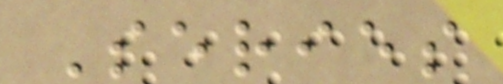Series
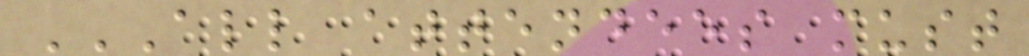ALL ATTENDEES MUST
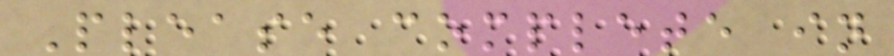Please complete in
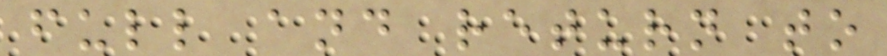full and return to
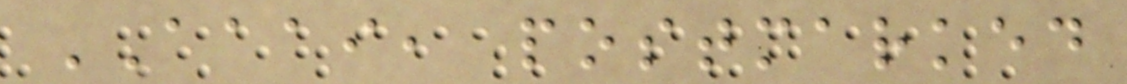AAAI, postmarked
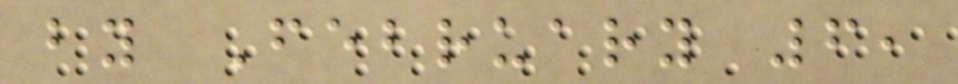by February 6,
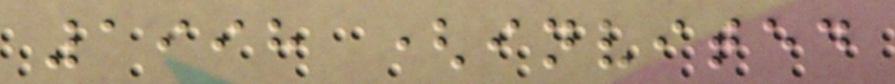1998 (invited
